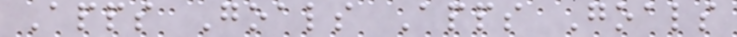Apps Goals Apps Goals
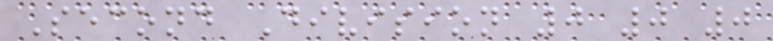Second Division 0 0 0
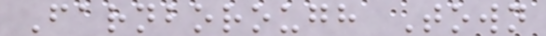Farnborough Town
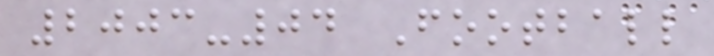2003-04 Football
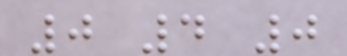0 4 0
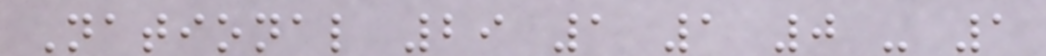National 29 1 1 0 - 1
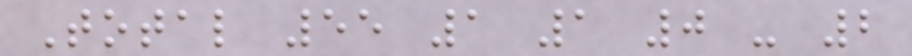Total 55 1 1 0 - 2
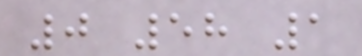0 58 1
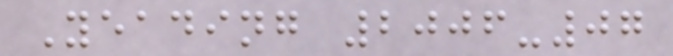Yeading 2006-07
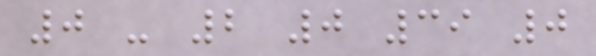0 - 2 0 39 0
